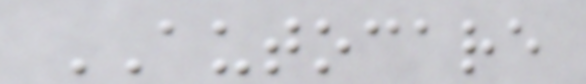AUTOCARE
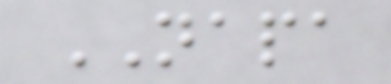NAPA
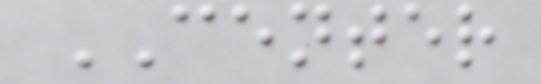CENTER
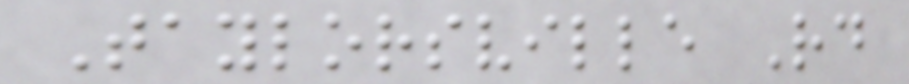Taylorsville Rd
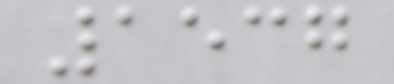1537
